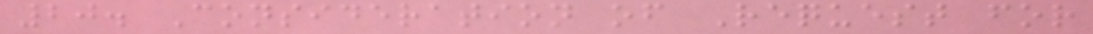20. Consideration of Request for
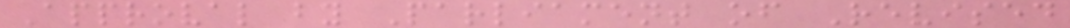Approval by Parliament of Revised
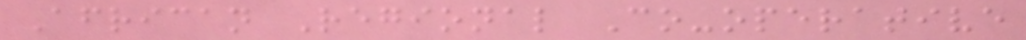African Regional Co-operative
